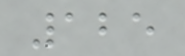125
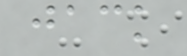jack
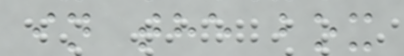in the box
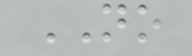NO
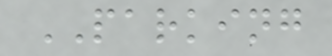PARKING
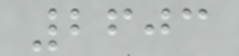2603
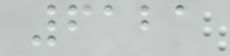6121
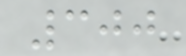300
